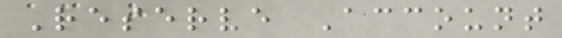Reserve Account
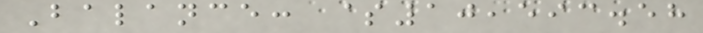Balance: $10,593.58
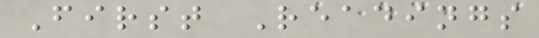First Readings
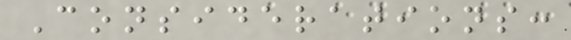Considerations:
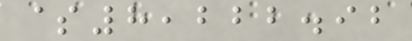$8,222.92
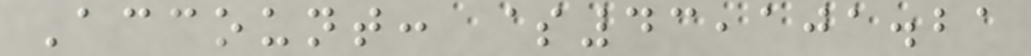Account: $43,101.21
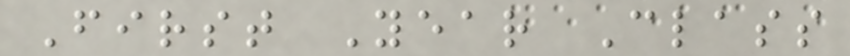First Year Class
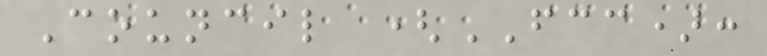Council (FCC):
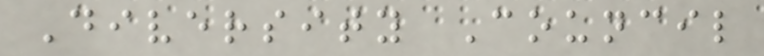Diversity Council
